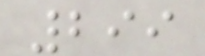299
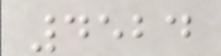4524
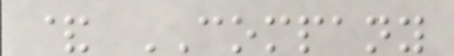& COMPANY
